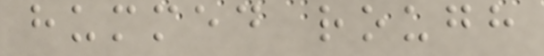hummed rough
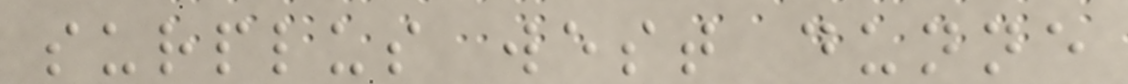surplus west dunne
